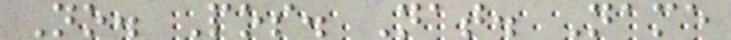No. Pos. Nat. Name
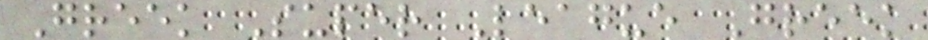Greek Super League Greek
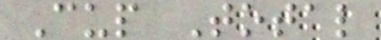Cup Total
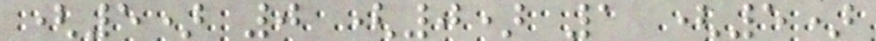(5) 0 (0) 1 (5)
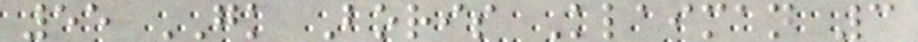55 GK Boris Klaiman 3
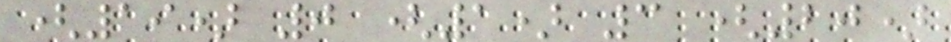(19) 0 (1) 3 (20)
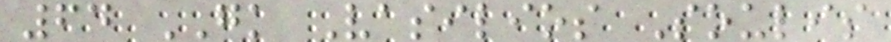64 GK Vasilios Soulis
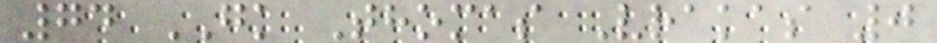74 GK Thomas Vrakas 0
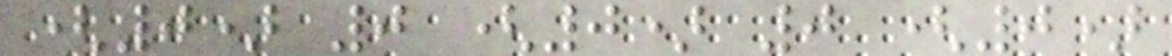(0) 0 (0) 0 (0)
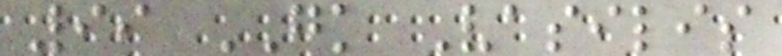99 GK Vasilis
